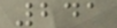241
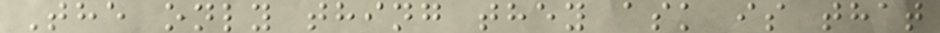The only thing they ask is that
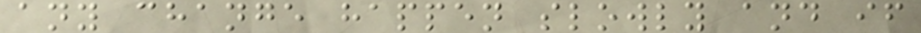any change happen slowly and if
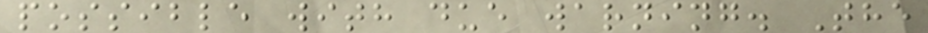possible with due warning. The
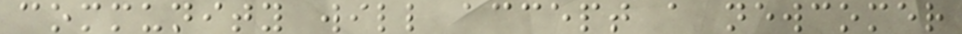community will accept a newcomer
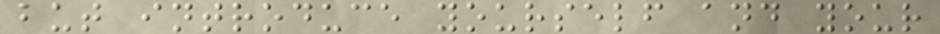but introduce yourself and your
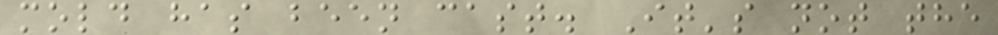mold has been cast. It's not the
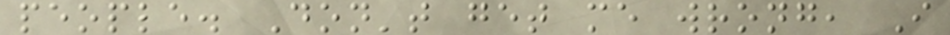people. Don't get me wrong, I
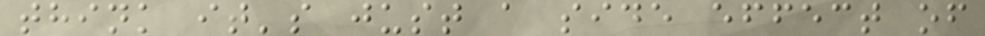think it's just a side effect of
